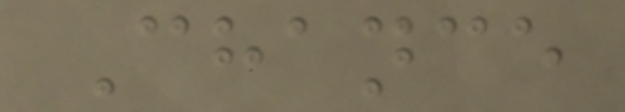Chance
